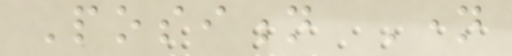Position Name
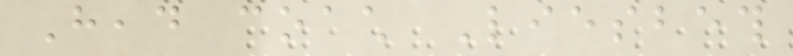Head coach Liesbeth
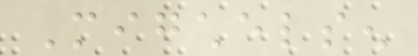Migchelsen
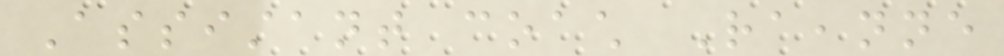Assistant coach Raeanne
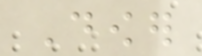Dower
